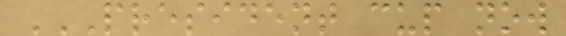PRESIDENT CUP NOW
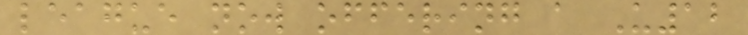league now offering a U12
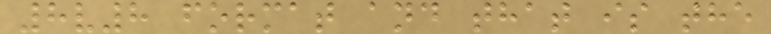8v8 format and that is the
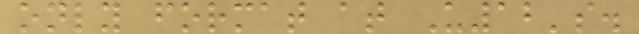only format at U12's.
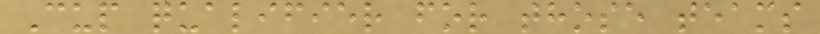Cup qualifier for those teams
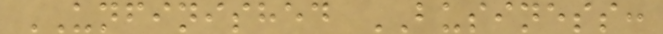UNFINISHED BUSINESS:
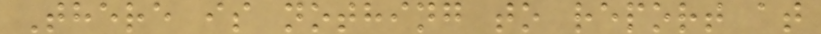There is nothing to report at
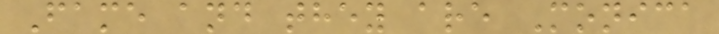Fame and they are Monica
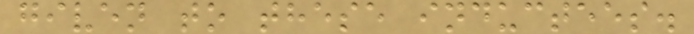given to these inductees.
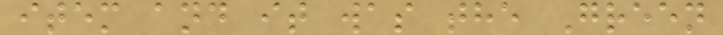item and it was the Green
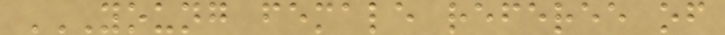YOUNG FEMALE REFEREE OF
